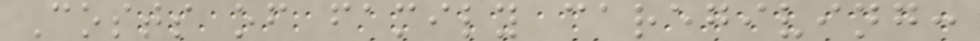Costs of family caregiving:
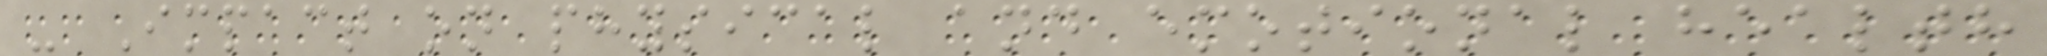- Impact on physical and emotional health
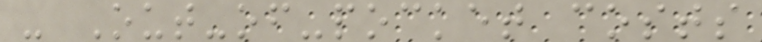- Out-of-pocket costs
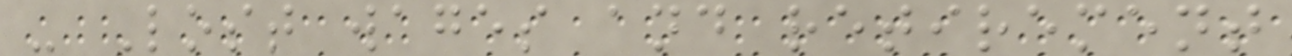- Lost wages and retirement
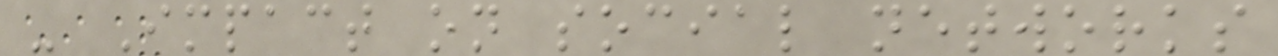- Impact on social networks
